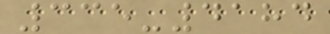335-4184
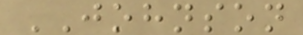JOHNSON
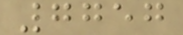7757
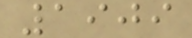1909
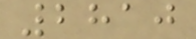2810
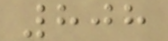808
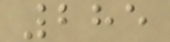285
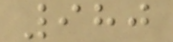980
